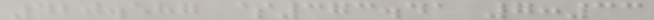420.587 $373.41 7:33
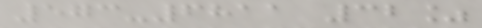573-6811 32%
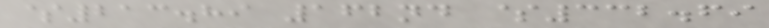$213.89 162nd $332.69
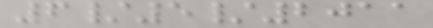6/5/2011
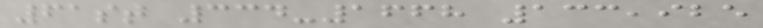61st 334-1668 133,925
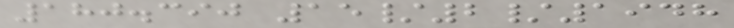180.390 15/2/1948
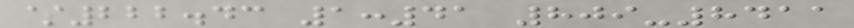$222.43 1:41 809-8411
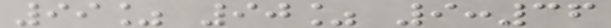99% 90% 9:36
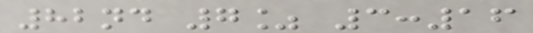82nd 7% 3:16
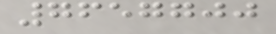7657700
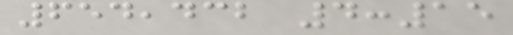654,432 4:15
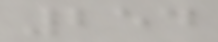254
